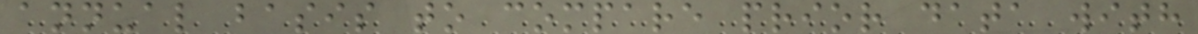annual basis to compare prior data with
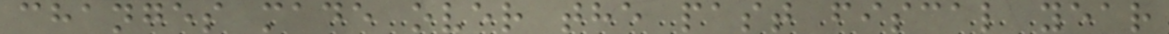changes made over the past fiscal year
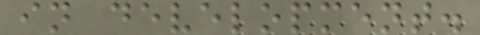in development.
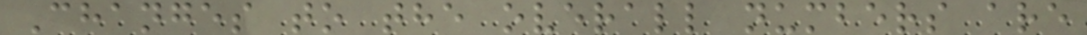Changes to the overall numbers are
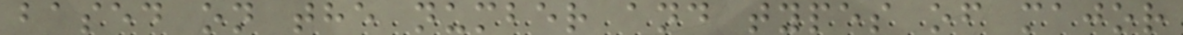based on the number and types of major
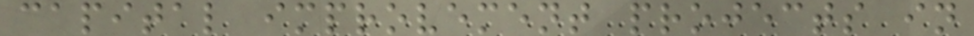capital improvement projects in
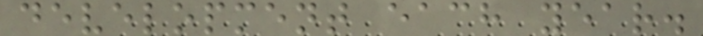development each year.
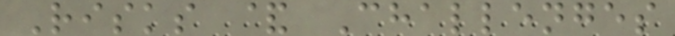Risks & Challenges
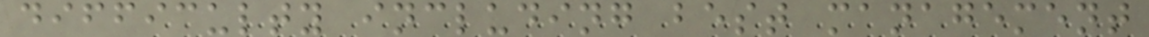difficulty including best management
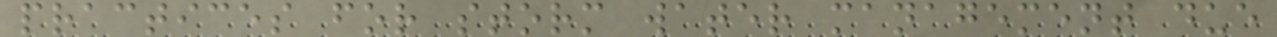practices for storm water management due
